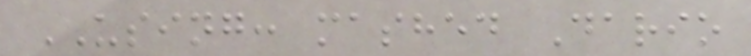USING: mashed Dario
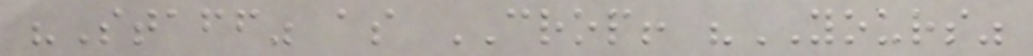"Staff" as CROP! "YOURS"
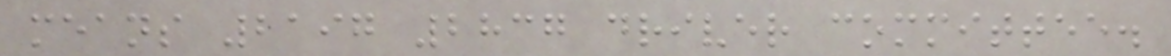means 2197 2837 driver committee.
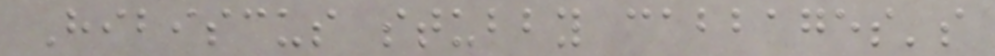Hibiscus stubby cabbages's
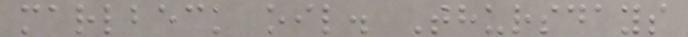marlbeck oil. Thursdays
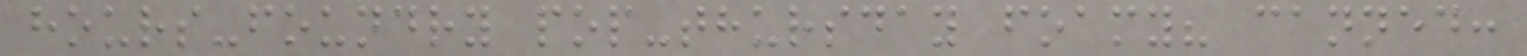hours-foundry pop-thursday foamy? canned:
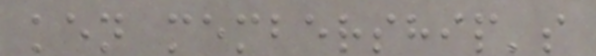ken membership's
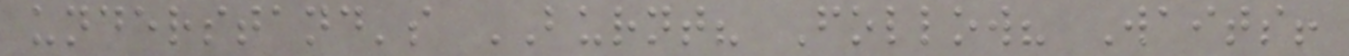understand's BURNT? Follow? Waits!
